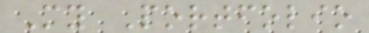My Portfolio
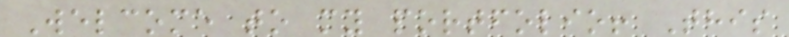Welcome to my portfolio! This
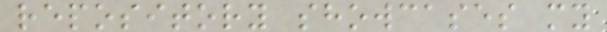repository showcases my
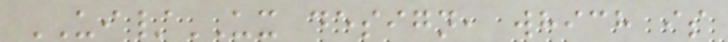UI/UX design, which is
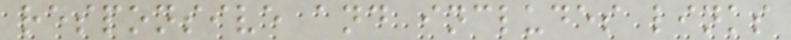responsive and includes links
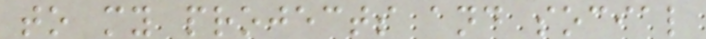to my projects and social
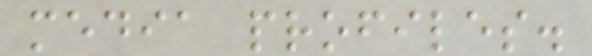media profiles.
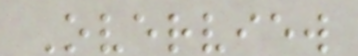Overview
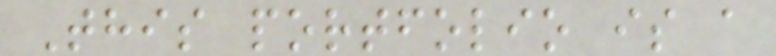This portfolio is a
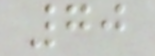70
